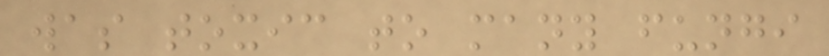was toxic to many fungi
